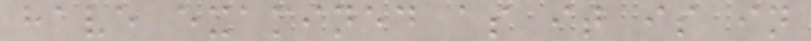have examined as it is in
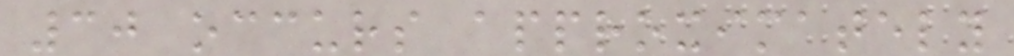30 occurs approximately
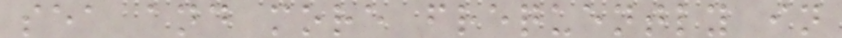sea and more frequently in
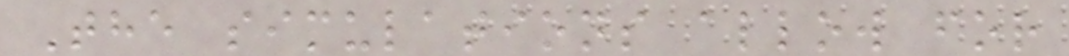The simulations allow for
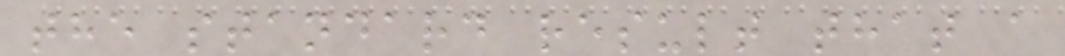the standard result that a
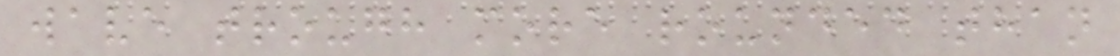wave trough more rounded than
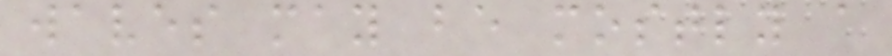waves may be mostly a
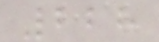228
